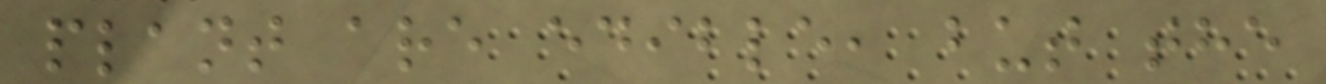plant are edible, but the
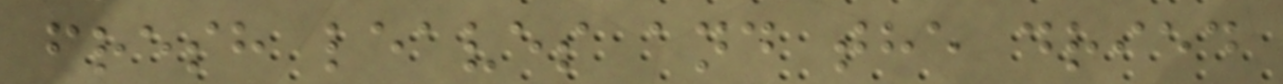fresh leaves and the dried
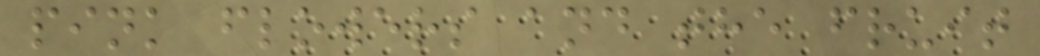pink flowers and the fruit
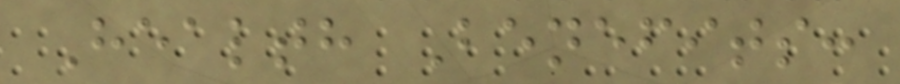Health Benefits:
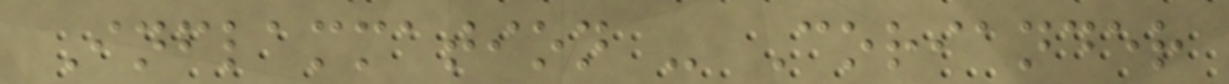Inflammation - Coriander
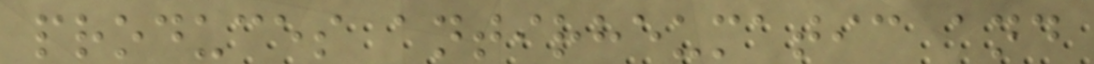produces antirheumatic and
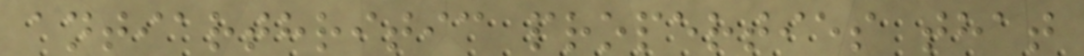antiarthritic properties that
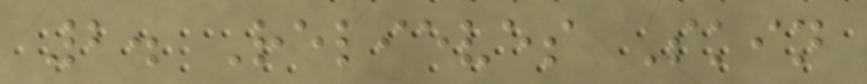2. Relieves Skin
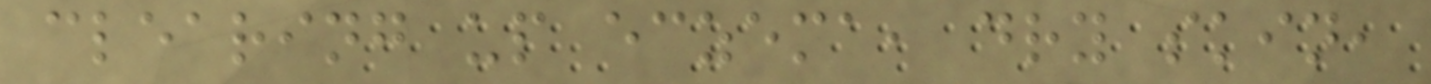clearing up eczema, dry skin,
